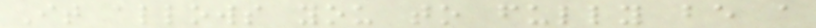It allows you to fully be a
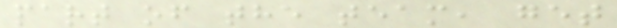part of the team, get
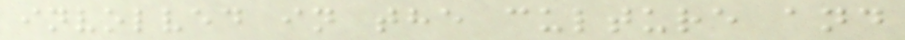involved in the culture and
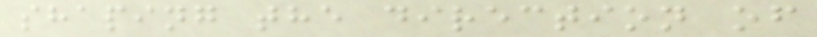shaping the direction of
